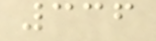336
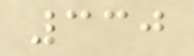330
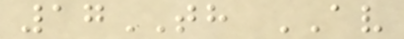17TH AV
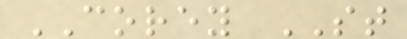COREY ST
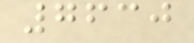7630
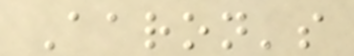Aaron's
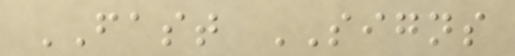FAST SIGNS
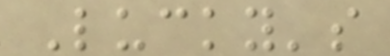Lucky's
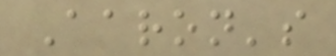Aaron's
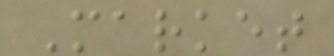Market
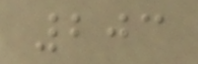203
